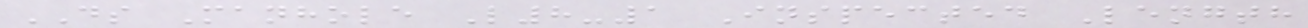DS Manhole L8-1 Inspected Length
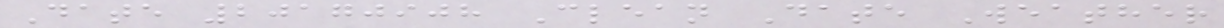Date 20170908 Clean Date Weather
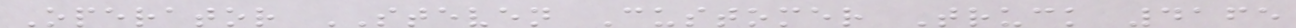Operator STEVEN Customer Truck 4165
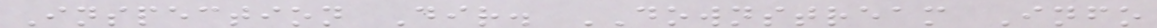Inspection Dir. DOWNSTREAM Info
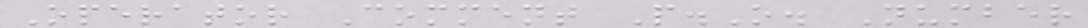Operator Comment P.O. Number
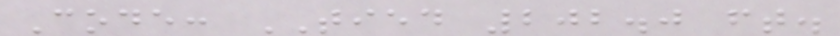Code: TIED 202.0 ft.
